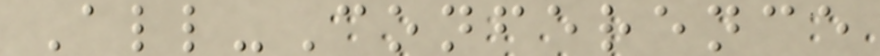All-Conference
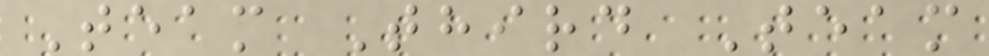Team Third Team
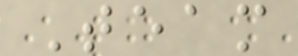Team
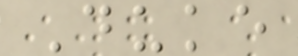Duke
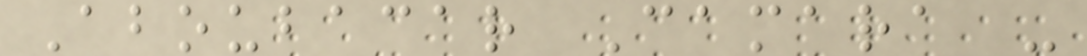Aboubacar Camara -
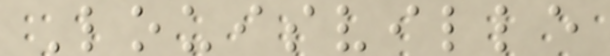Louisville
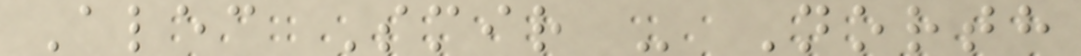Alec Smir - North
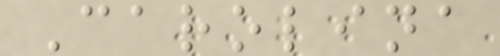Carolina
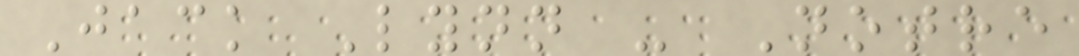Jack Lynn - Notre
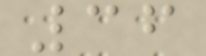36
